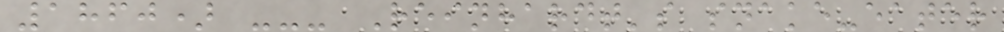1860) --- Reinhardt's snake-eater
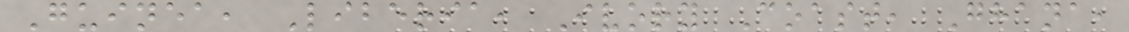Guinea, Liberia, Ivory Coast, Ghana,
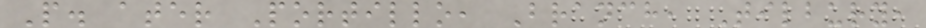P. ater Portillo, Branch, Tilbury,
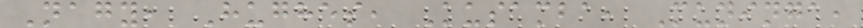Nagy, Hughes, Kusamba, Muninga,
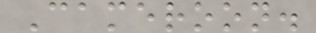Cameroon.
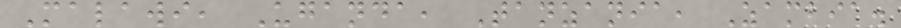Malawi, Uganda, Tanzania, Zambia.
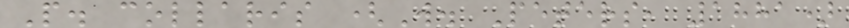P. collaris (W. Peters, 1881)
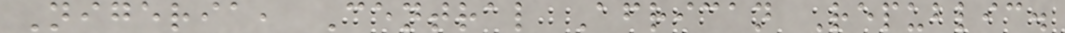Nigeria, Central African Republic.
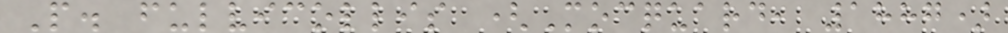P. fulvicollis (Mocquard, 1887)
